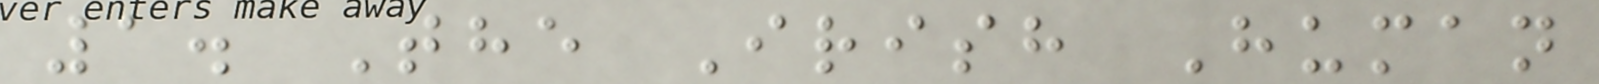1. The Irish Human
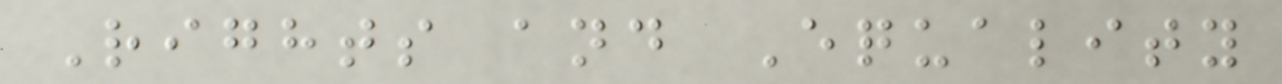Rights and Equality
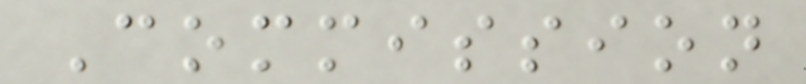Commission
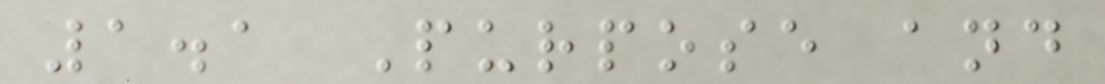1.1 Purpose and
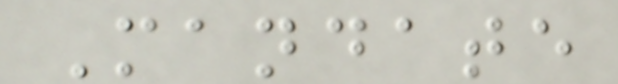Mandate
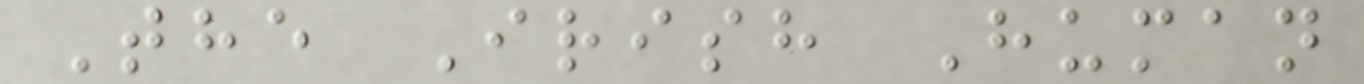The Irish Human
